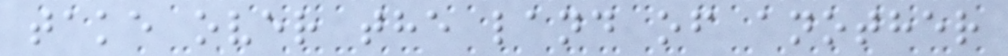take over the land of another
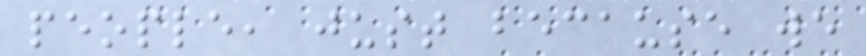people, just because we
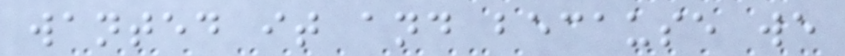wanted it and because we
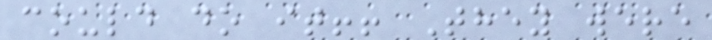could do it!! They were
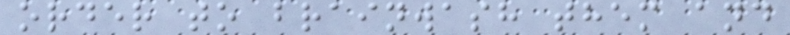order to brainwash them and
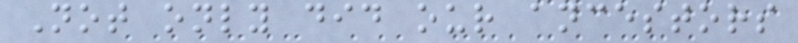Not only did our ancestors
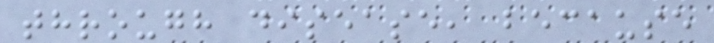through disease, because
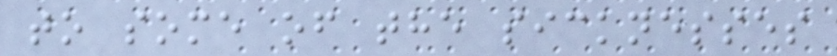to some of the sicknesses
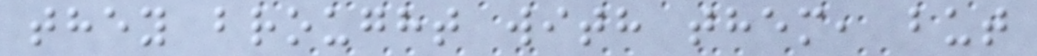they brought with them, but
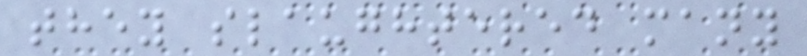they slaughtered many
